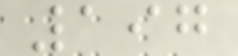197
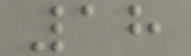18
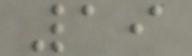19
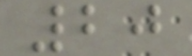20
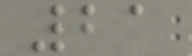21
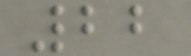22
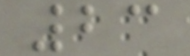23
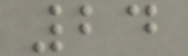24
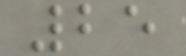25
